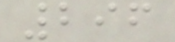296
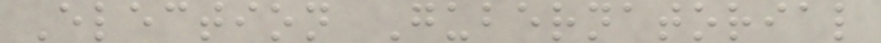Election Gubernatorial
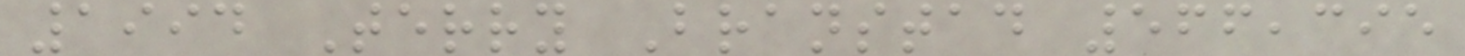1994 Terry Branstad 566,395
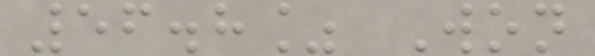56.8% Won
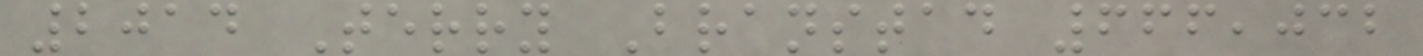2014 Terry Branstad 666,032
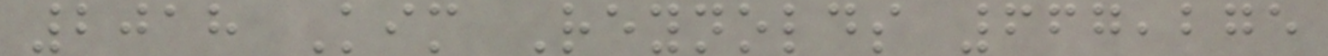2018 Kim Reynolds 667,275
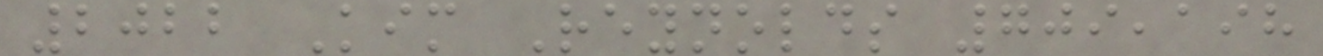2022 Kim Reynolds 709,198
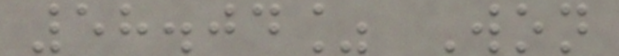58.04% Won
